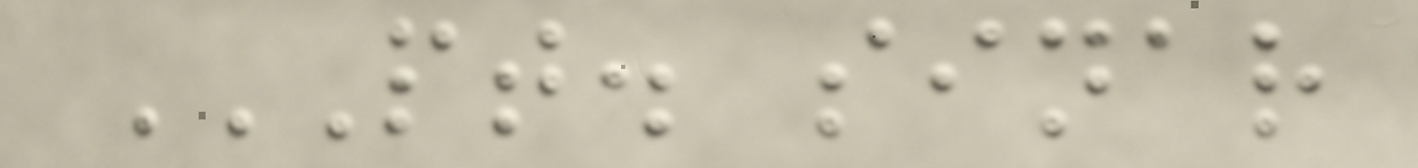PT. SINAR
